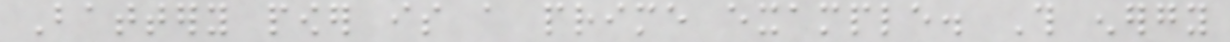Battery power is a prime example. This energy
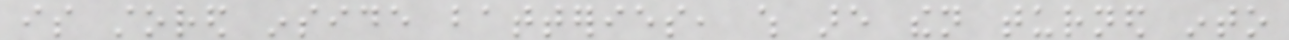is stored inside batteries, which are then turned into
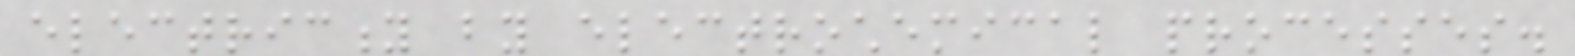electricity by electrochemical processes.
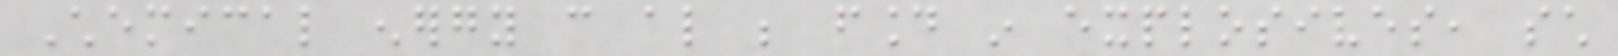Chemical energy can also be found in explosives, such
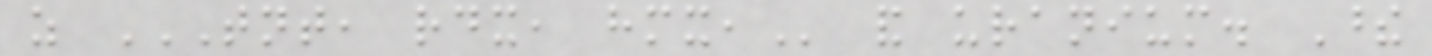as TNT, RDX, HMX, and uranium. These
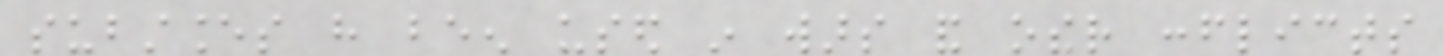substances have been used in wars and other conflicts
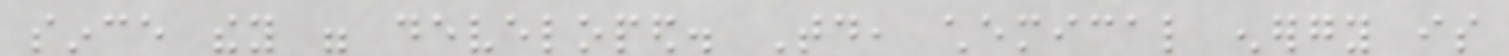since they were developed. Today, chemical energy is
